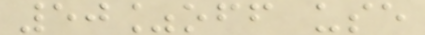50%off use
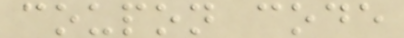coupon code
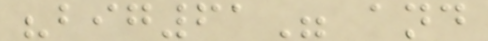"big61" and
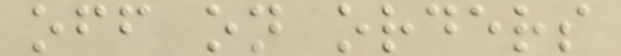off on orders
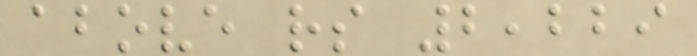above rs 2,229
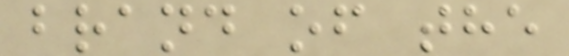brand of the
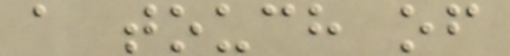a touch of
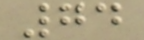74
